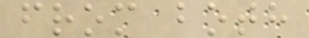from both
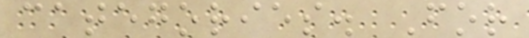categories. For
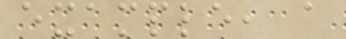example, a
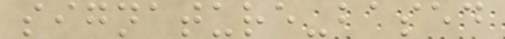signature-based
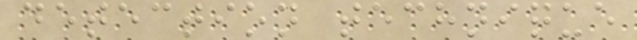detection technique
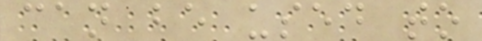can be used to
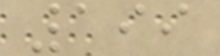199
